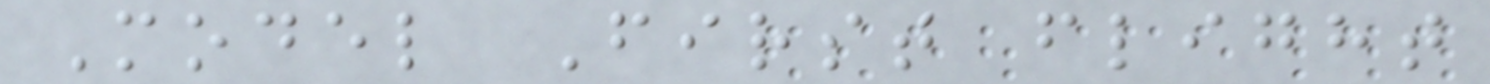Model First flight
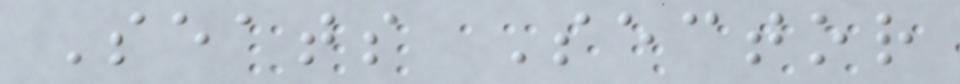Seats Sector
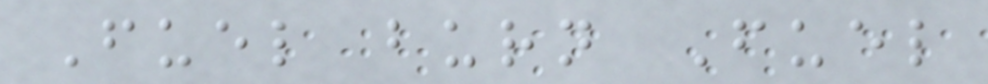Fuel burn Fuel
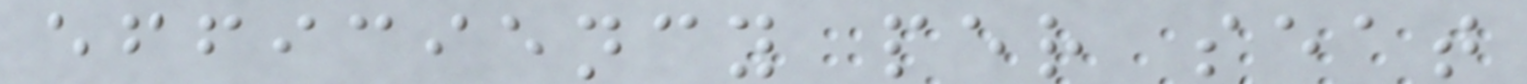efficiency per seat
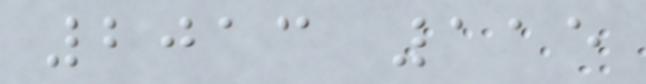2013 115
